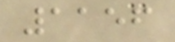1156
